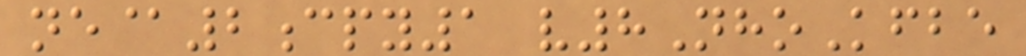ne@2cpy1 v8NhoKfbe
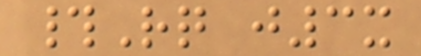#Rq j3x
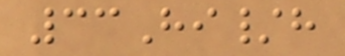33Hi/h
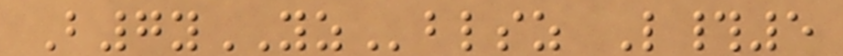B7yYZblsz L#5
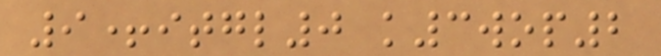9+itgl0 k3wop2
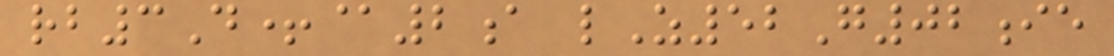rb3D+@2a lZ52G02ie
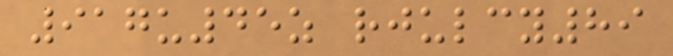917u45z rjulcy89
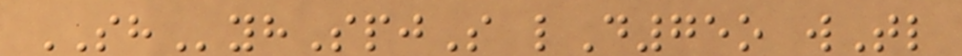SHyhSpjS lD75o wTl
